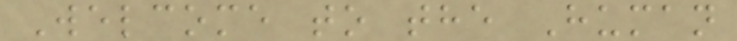Welcome to the Human
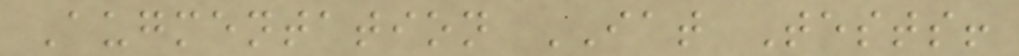Augmentation IAT Tests!
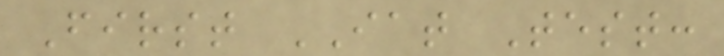First IAT Test:
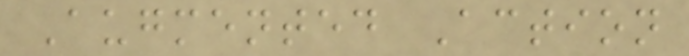Augmented Action
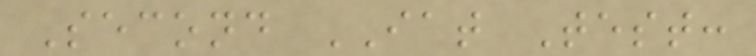Second IAT Test:
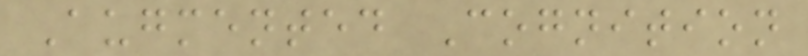Augmented Cognition
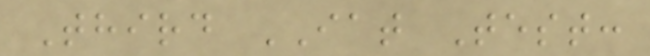Third IAT Test:
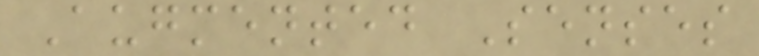Augmented Senses
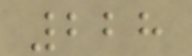228
